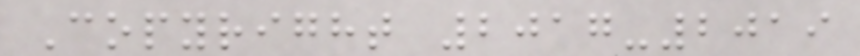Copyright 2017-2019
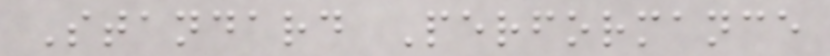Standard Performance
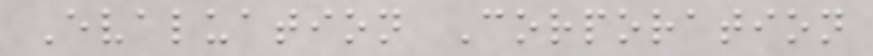Evaluation Corporation
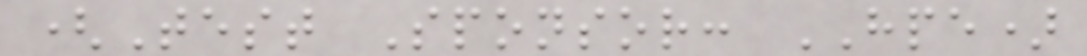(Test Sponsor: HPE)
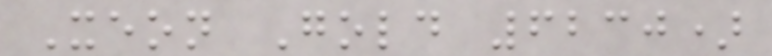Xeon Gold 6230)
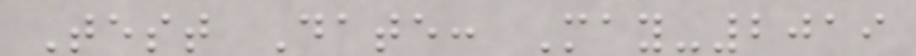Test Date: May-2019
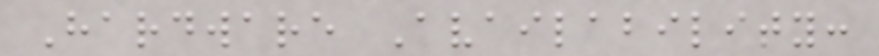Hardware Availability:
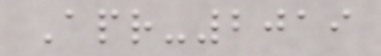Apr-2019
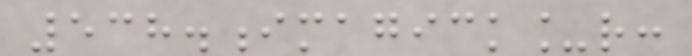538.imagick_r:
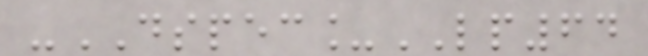-DSPEC_LP64
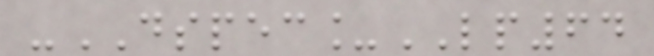-DSPEC_LP64
